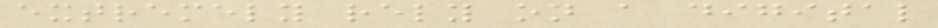extremely rely on a digital
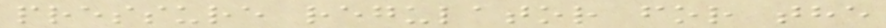pressure regulator for the
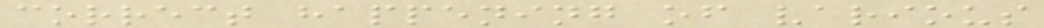correct happening of various
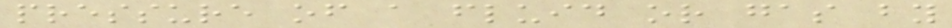pressure of a fluid or gas by
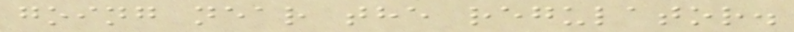going near the regulator.
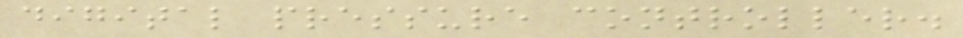digital pressure controller.
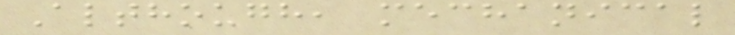Although, mechanical
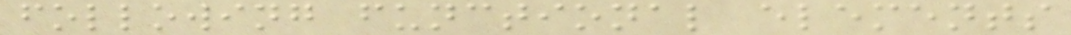following functional elements
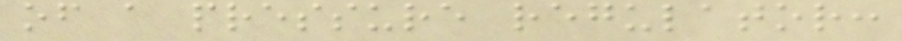of a pressure regulator:
